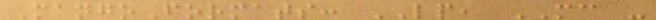MangoFormats: LP, MC -
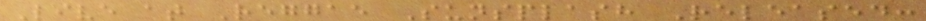Live at Reggae Sunsplash Released:
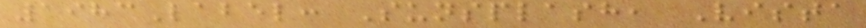1983Label: Sunsplash, Vista
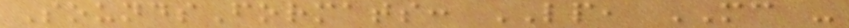SoundsFormats: LP, MC -
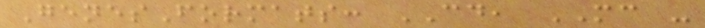GenesFormats: CD, MC -
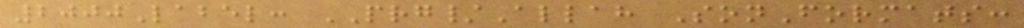2000Label: PRG/Allah SonFormats:
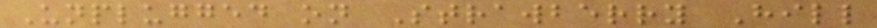Unplugged on Strawberry Hill
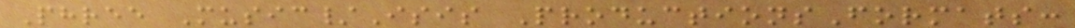Phree Music/Isis ProductionsFormats:
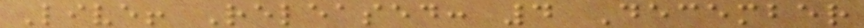Live! Released: 4 December
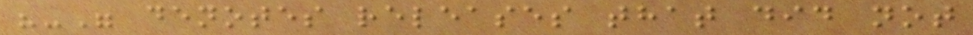"-" denotes releases that did not
